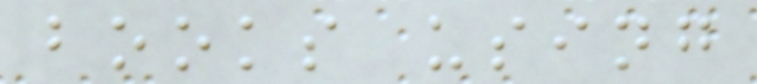books using
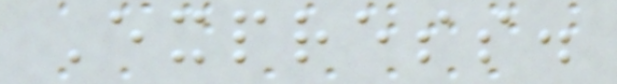Express.
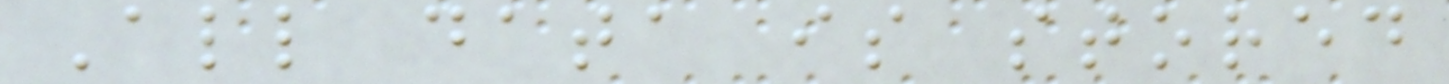All data is stored
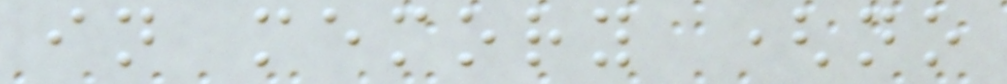in memory (no
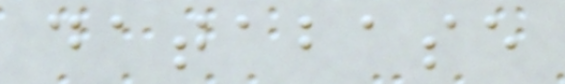database
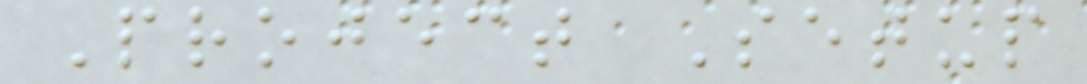Project Setup
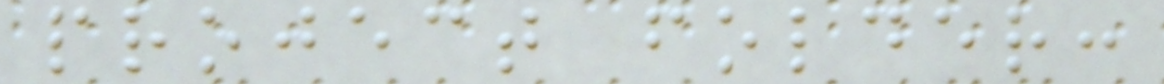project folder:
